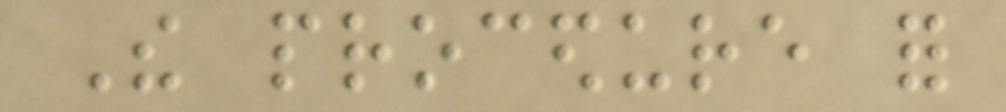The procedure for
